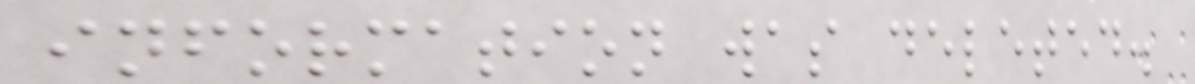information was deleted.
